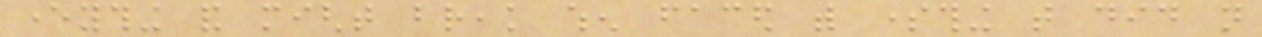everything and might break when faced with something that did not
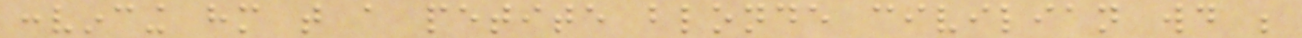convincing him that a petite blonde civilian would be
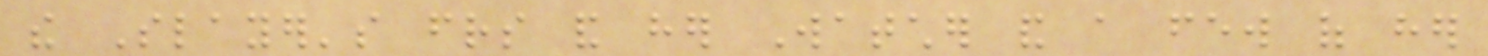the Slayer's friends and her Watcher and a few of her
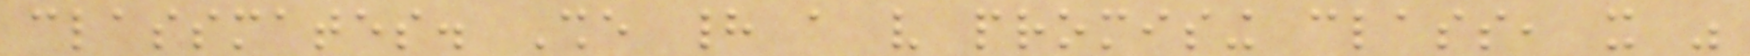classmates. She had a very promising class, it was
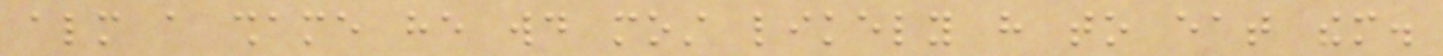almost a shame he would most likely have to eat them.
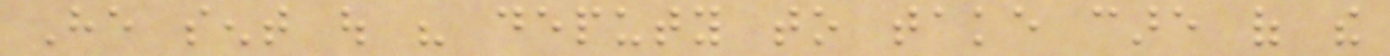He sent out his deputy to take care of the
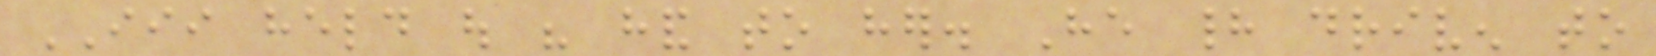III held out his hand to her. He had driven to
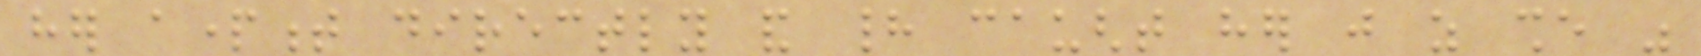her apartment directly and had caught her just as she was
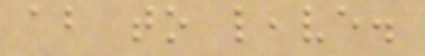about to leave.
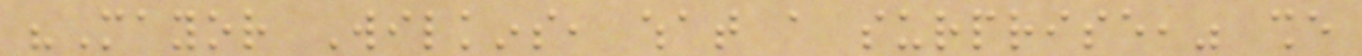"Mayor Wilkins, what a surprise," she
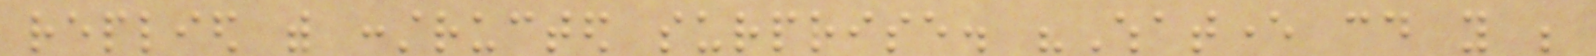replied with constructed surprise. "Whatever could you be
